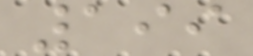199
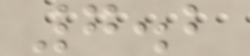7.2
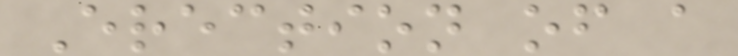Erection of a
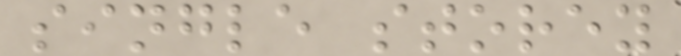single storey
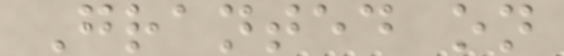Granted on
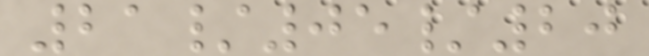21/05/20
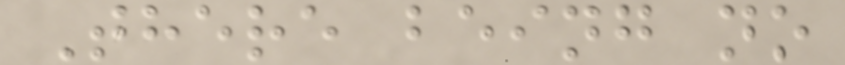There being no
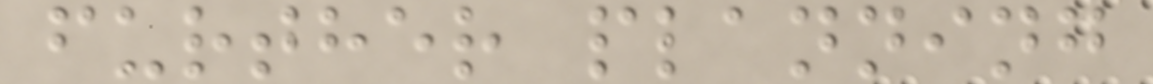further planning
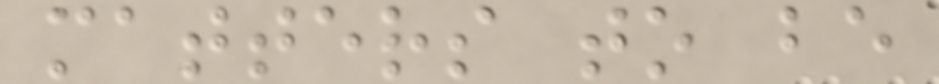matters to be
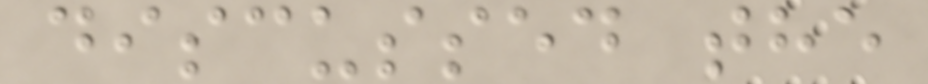discussed the
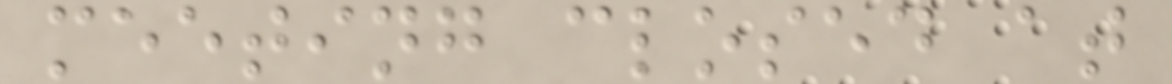meeting closed at
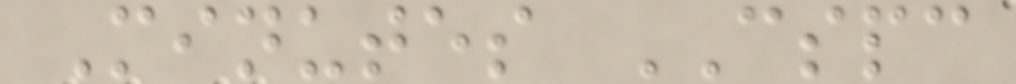Minutes CSPC
